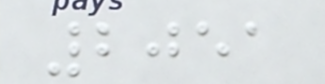2051
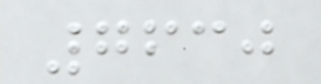7630
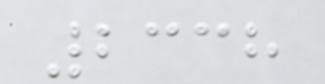2338
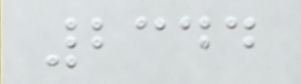2344
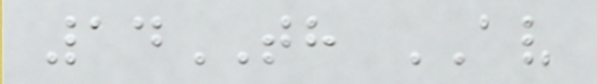14TH AV
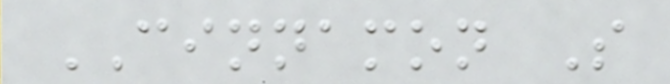CINNAMON S
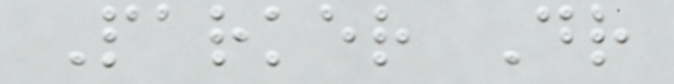Parker Dr
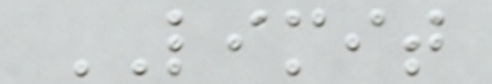LIMIT
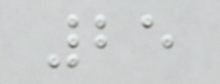25
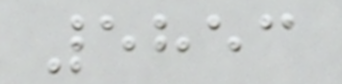5853
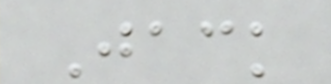Jack
